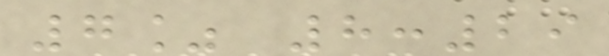7% 8:29
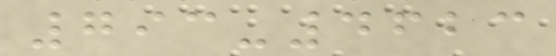793-4623
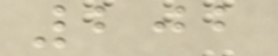202
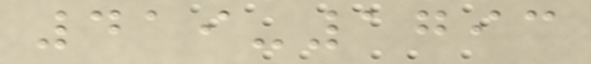419-1793
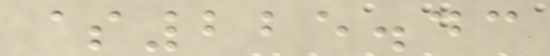$225.43
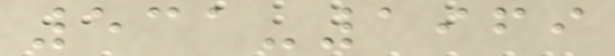531-1969
